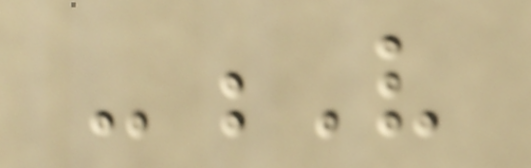-V
